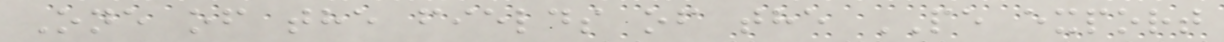One of the fields of the PE export
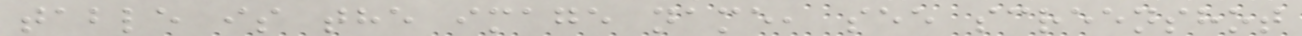table is the image name, see screenshot
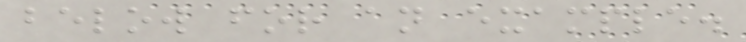below for an example.
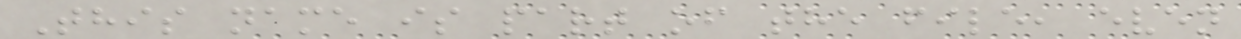This name is part of the file, even
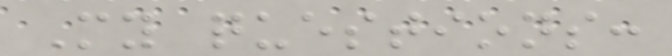My questions:
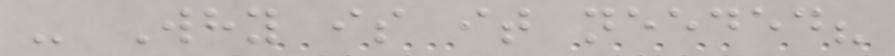- Why is it needed?
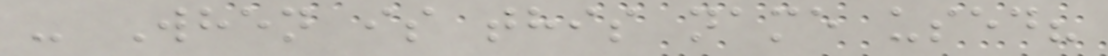- When is this name used?
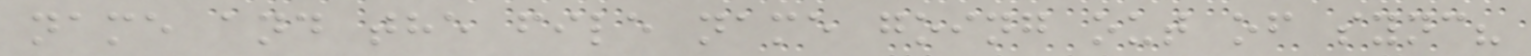name and the file name going out of sync?
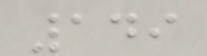149
